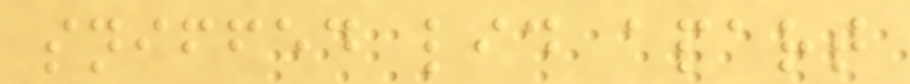sniffed lid apart
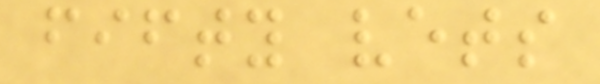fifty vets
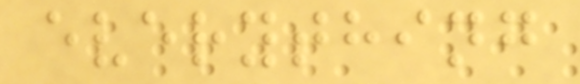everything
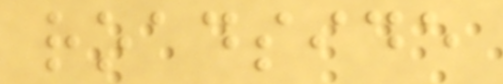roadside
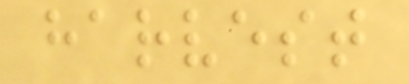harvest
